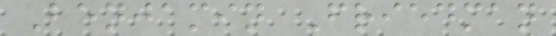Benjamin Friedman
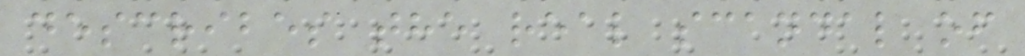describes the real scandal of
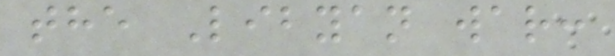the Libyan war:
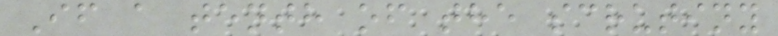If a tenth of the scrutiny
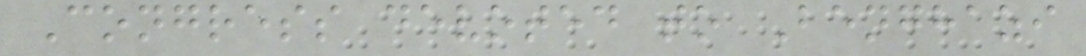Congress devoted to Benghazi
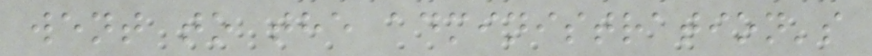went to the administration's
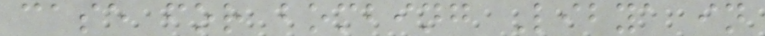case for bombing Libya in
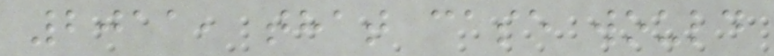2011, that case would
